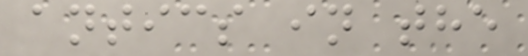antics in the
